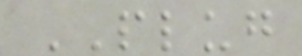PLUG
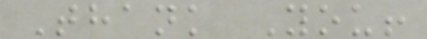Thank You!
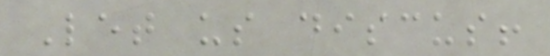Let us discus!
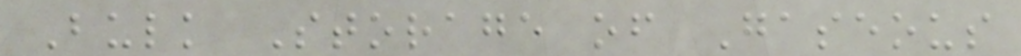Bulk Storage of Gaseous
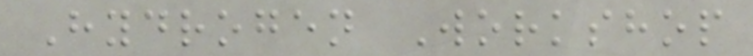Hydrogen Workshop
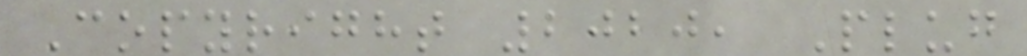Copyright 2020, Plug
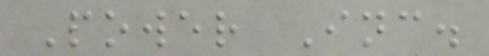Power Inc.
